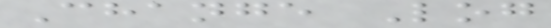Change Log
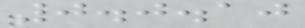0.0.10
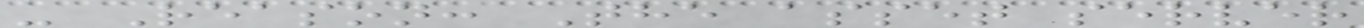- Reason: The asset server
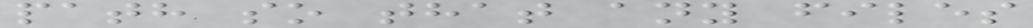path so that any files
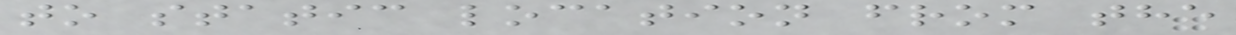to static location from the
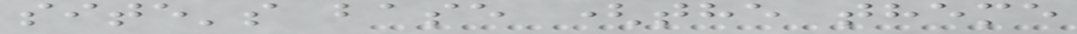site's base (the theme
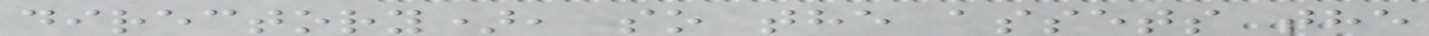directory), so the assets the
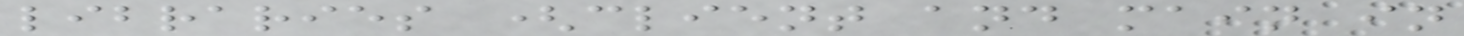libraries (client and main in
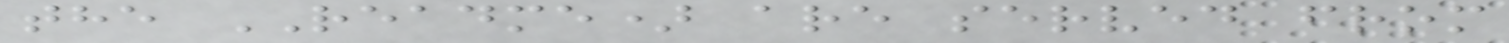the README) are served from
